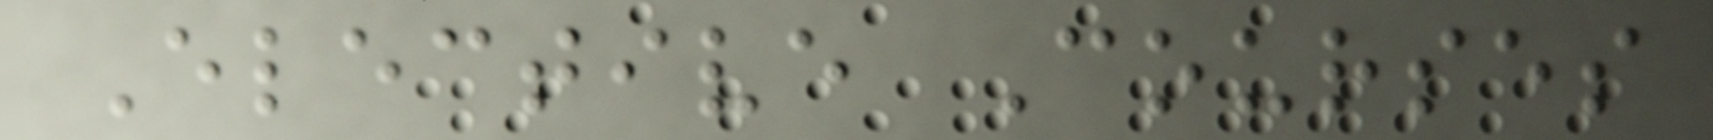Elective Courses
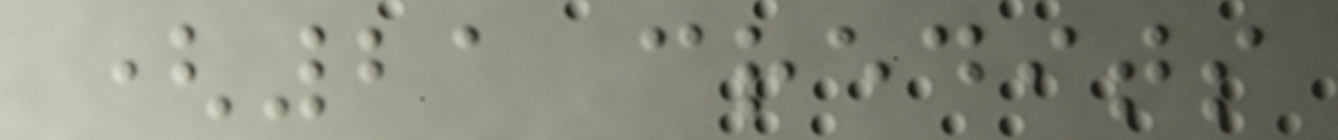(21 credits
